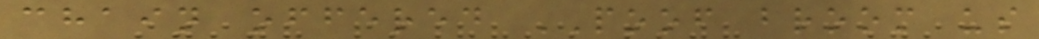chain offered POOF broom us
